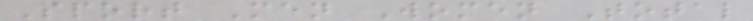Sport Men Women Total
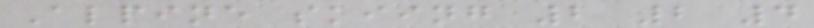Alpine skiing 2 2 4
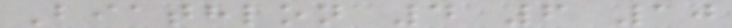Biathlon 4 6 10
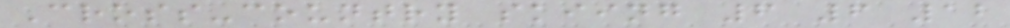Cross-country skiing 6 6 12
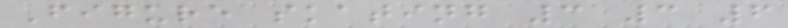Figure skating 3 3 6
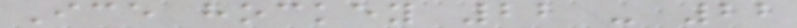Ice hockey 22 - 22
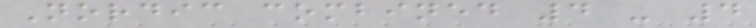Nordic combined 4 - 4
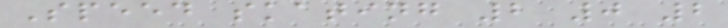Speed skating 2 0 2
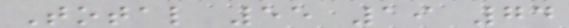Total 55 19 74
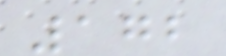172
